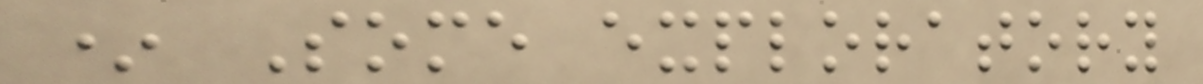* Some exploratory
